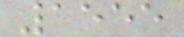1555
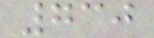730
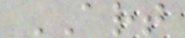ART
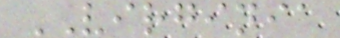VIRGINIA
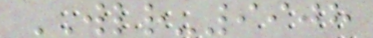WLR-9908
